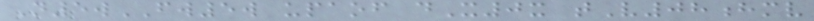N5wFW5w upaof dX0x tV08hmv
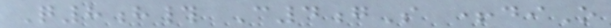Q8h# C4gS +diO
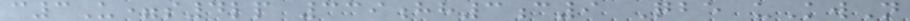c3U=s4lp 339hh3c9 Qbe uKwN
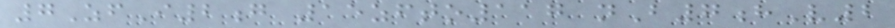7ZfI2g 15zfto117 nB7hV2
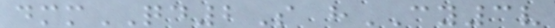dmmQD2S hCY3v
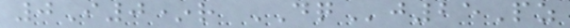0I0*r DQj25Pz
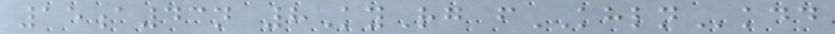15a43n 8KyRg fKHLNkdd
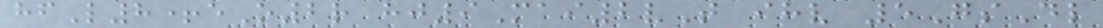hfL8+eO2r hj9Mai2vT ihv 5GsDl
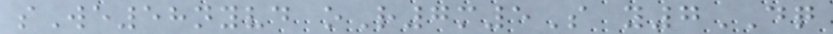sWe58nyvd oR7m5S y7DQ
